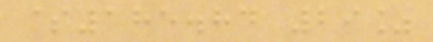$185.84 29%
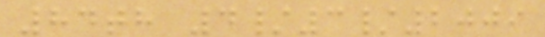84th 4/3/2009
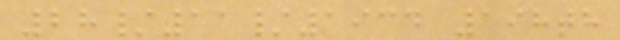28/11/1934 198th
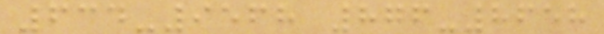634-9568 876-8658
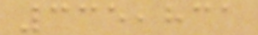335,831
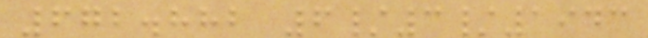672.882 6/3/1943
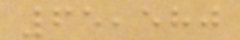65,580
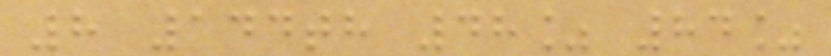8 144th 48% 84%
